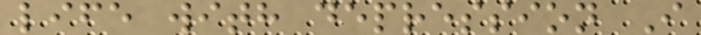life with depression I
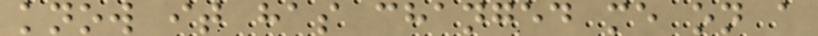know it has changed me on a
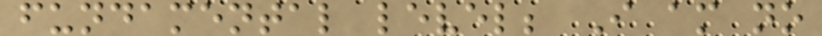fundamental level; I am no
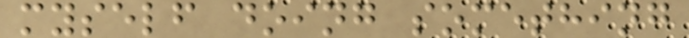myself doing something
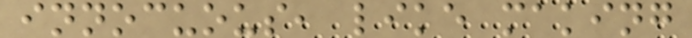innocuous, like making
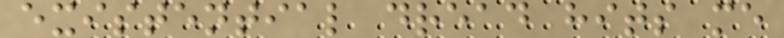existential dread hits me
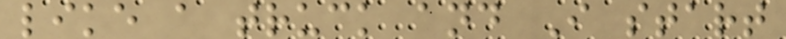like a truck and I start
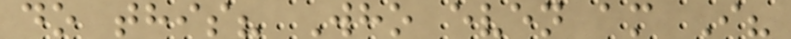do this? Who even am I?
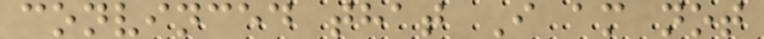convinced that I am not
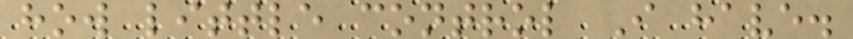how little control I have.
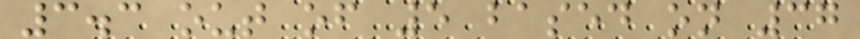3.3 out of 5 based on 37
